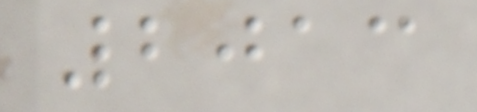2013
